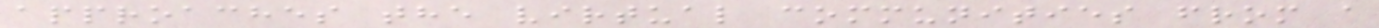approaches the virtual communities from a
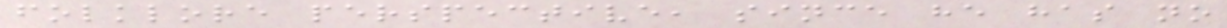folklore perspective, since he has no
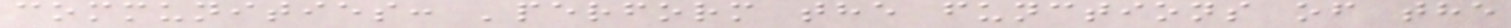communities: 'perform the functions of the
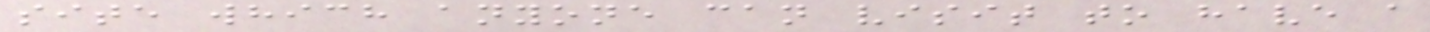site which anyone can visit to have a
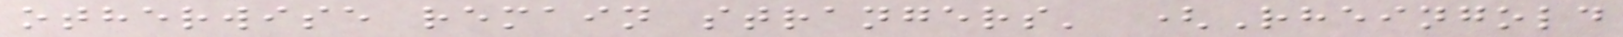otherwise remain strangers' (Rheingold
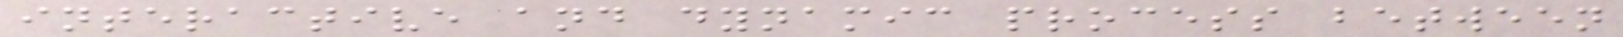interactive and dynamic process between
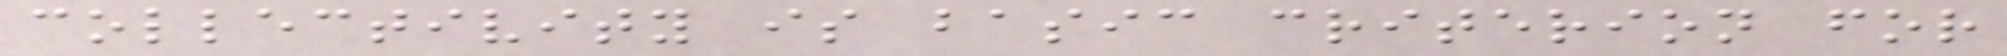collectivity is basic criterion for
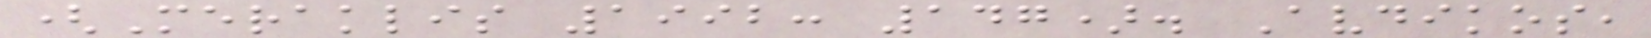(Meraklis 1992: 147). Avdikos,
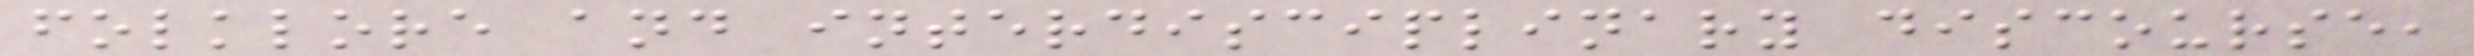folklore and interdisciplinary discourse,
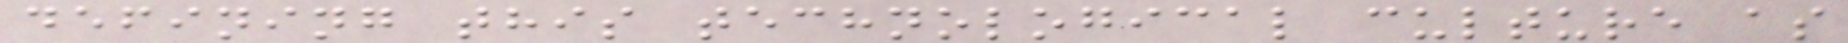defining this technological culture as
